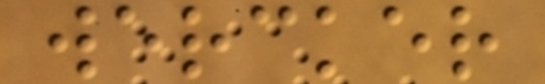wercker
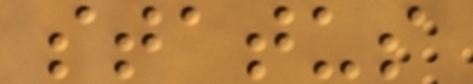status
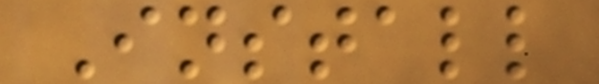Install
